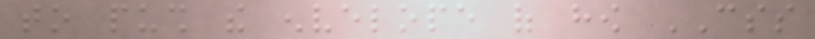to push the envelope of how CSS
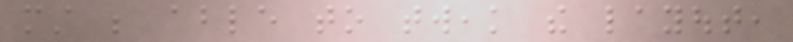must be able to tweak the layout,
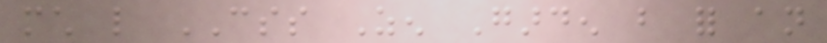much like CSS Zen Garden but for an
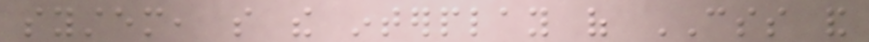system, so the interplay of CSS and
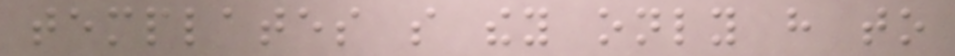templates so they only have to
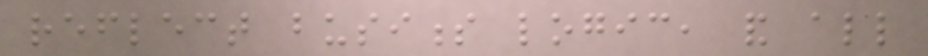reflect business logic, and all
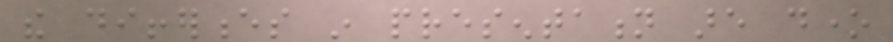the differences in presentation are done
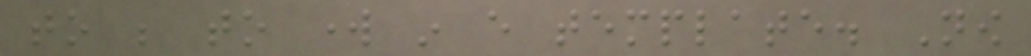to be to work in every template. Now
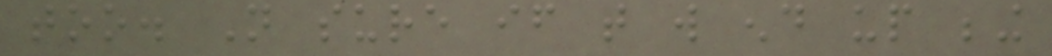too. Not sure if that will end up being
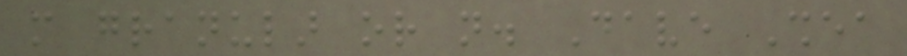more granular or not. Dave Shea
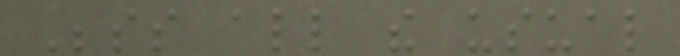Besides all the usual
